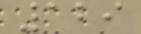129
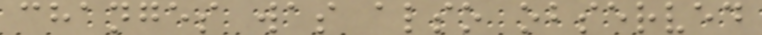changes was also observed
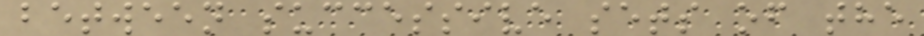between successive sets of the
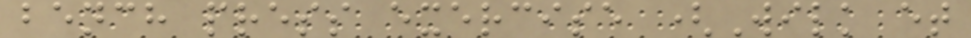bench press exercise (Wilk et
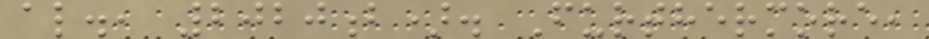al., 2020b). Furthermore,
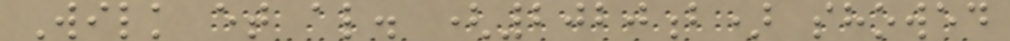Wilk et al. (2020b) showed
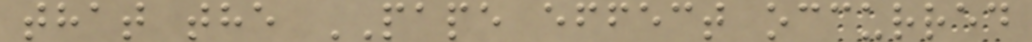that the PAPE effect occurred
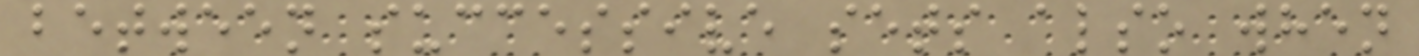between successive sets also when
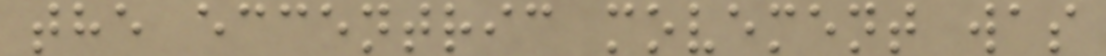the eccentric movement was
